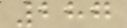287
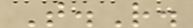T.R.
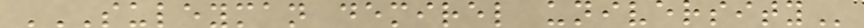SULEYMAN DEMIREL UNIVERSITY
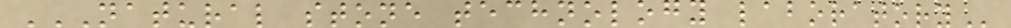NATURAL STONE TECHNOLOGY LABORATORY
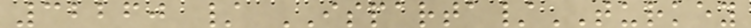32260 / ISPARTA/TURKEY
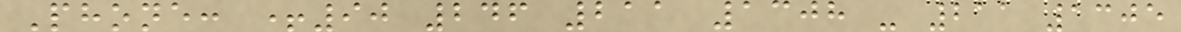Phone: +90 246 211 1308 - 211 1305
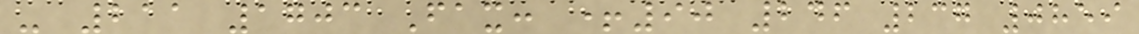- 211 1703 Fax: +90 246 237 0859
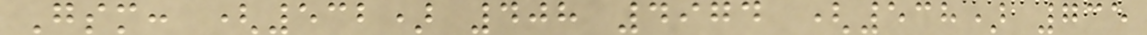Gsm: (532) 408 4974 (538) 735
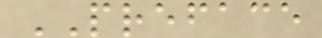PREFACE
